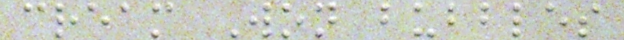cream Won bubbles
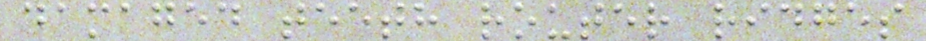damaged teeth router ridges
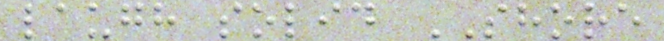laugh solid SHORE
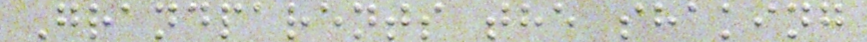Grandparents the shaking
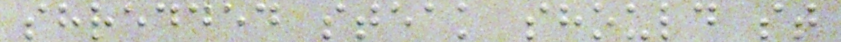shredded steak should st
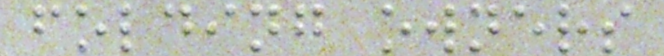folding owners
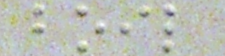boil
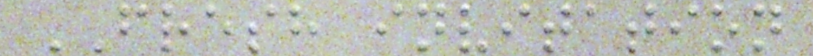FRESH invitation
